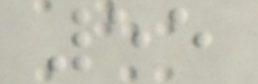55
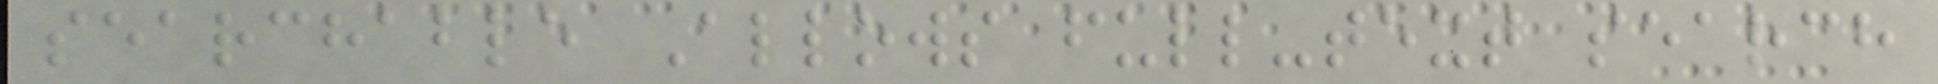searchable Allows full-text search
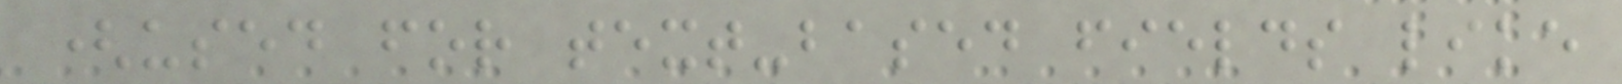(used for text-based fields like
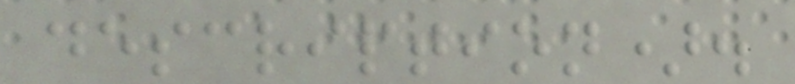description).
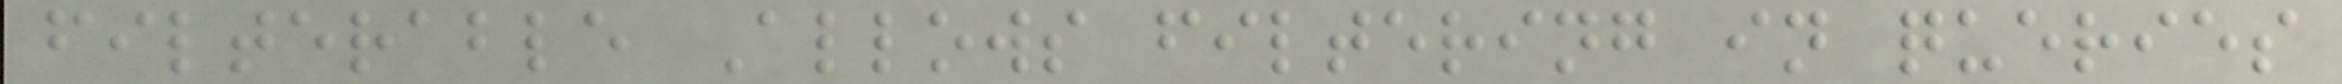filterable Allows filtering in queries
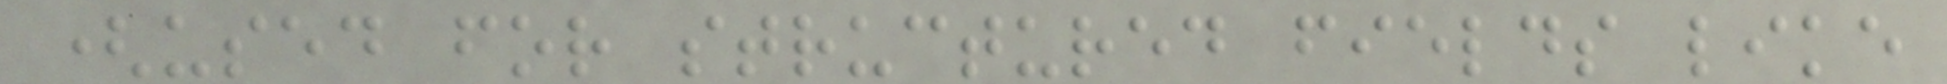(used for structured fields like
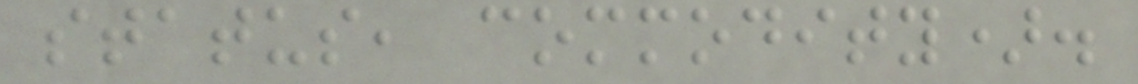status, commodity).
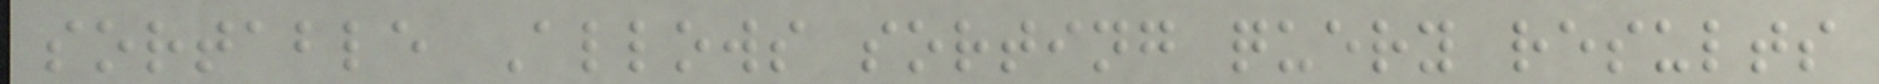sortable Allows sorting query results
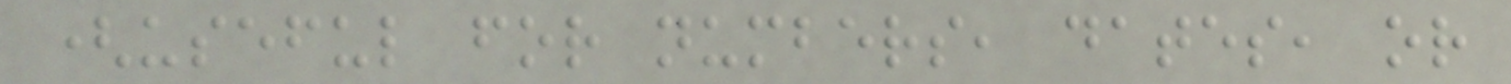(useful for numbers, dates, or
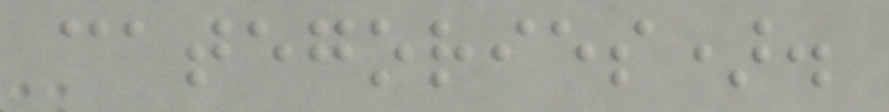categories).
